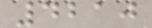4210
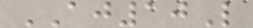AJ10L
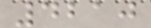4210
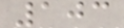103
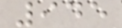945
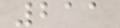211
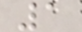1
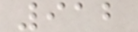912
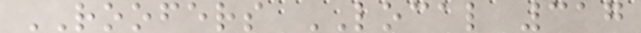ROOFERS LOCAL 317
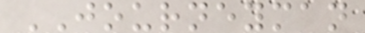JOURNEYMAN
